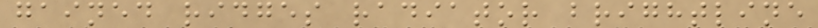gained ridges radiator brightline
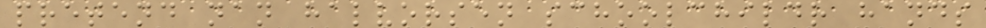pretend nan halvorsen schoolchildr hands
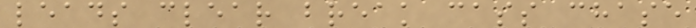leads clear break cass chase
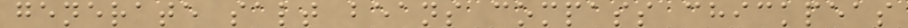generate salt beans compass chickpeas
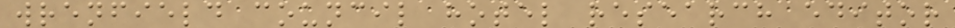wrenfield council hotel research editor
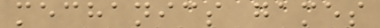mechanics games
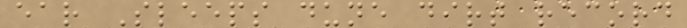ear Sleeps dune dirt record
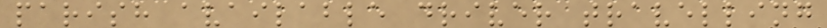parish available driver travelling
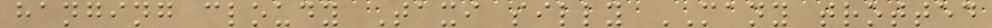hanging cloudy Taxi silly MANY trotted
